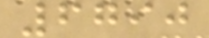6790
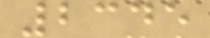2345
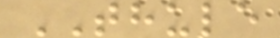THULE
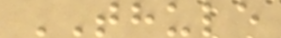THULE
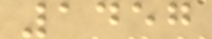1457
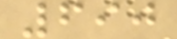690
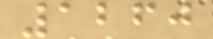1260
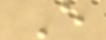E
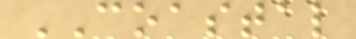COASTAL
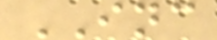INC
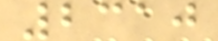2310
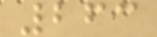263
